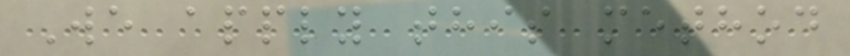We apply this method
